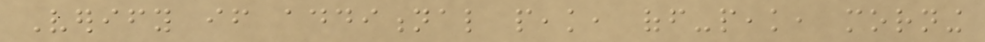Verify if additional peak, off-peak, morning
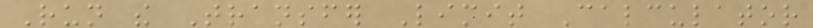Run the Transfer Limit Calculator
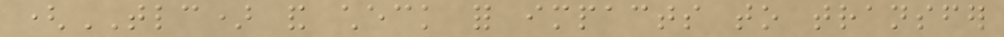(TLC) and check for impacts to transfer
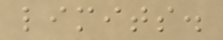limits.
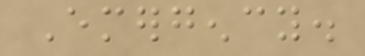Emergency.
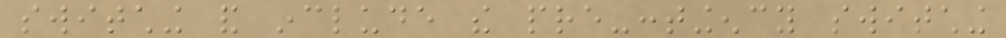switching and include the pre-contingency switching
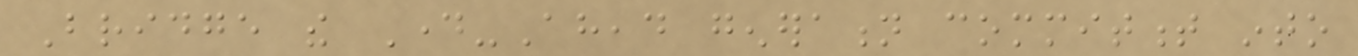Bridge the Day-Ahead generation commitment into
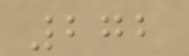272
